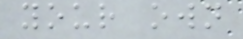your own
